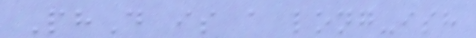PhD is a long-ish
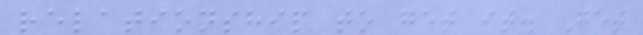relationship to get it. Get
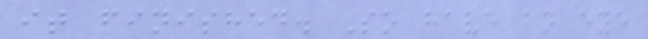it finished. So have an eye
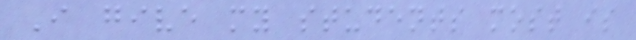I give my students most is
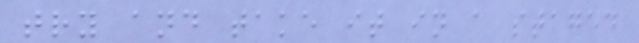try and take it in a staged
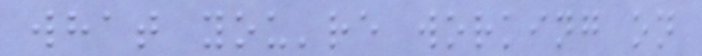what you're working on
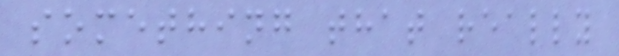something that really
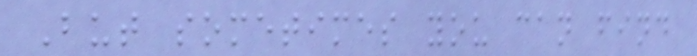But sometimes you can find
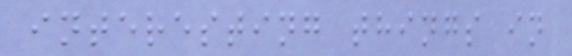interesting things in
